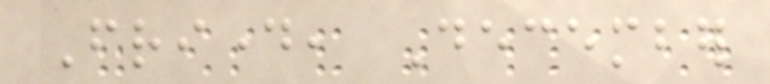Friday, December
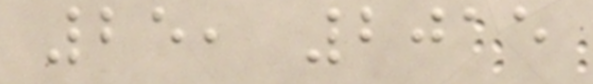25, 2015
